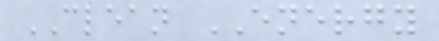CLEAN ENERGY
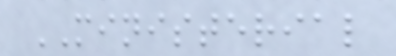MINISTERIAL
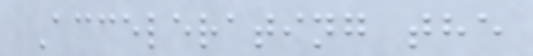Accelerating the
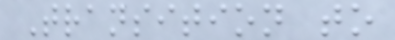Transition to
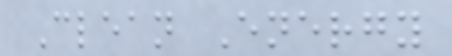Clean Energy
